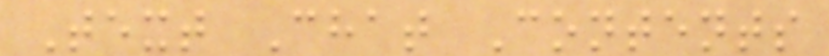Text Chat Contents
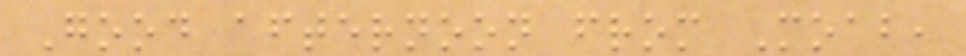Good afternoon from Moab,
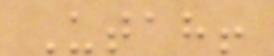Utah!
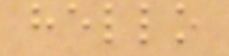hello
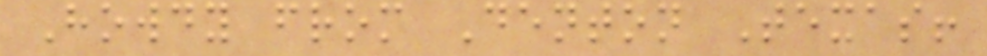Howdy from Denton Texas!
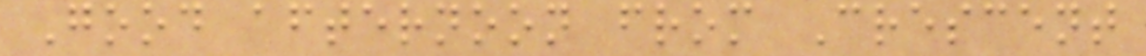Good afternoon from Crescent
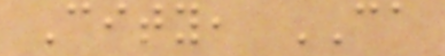City, CA
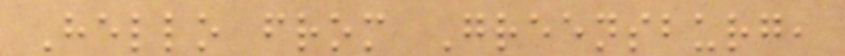Hello from Greensburg,
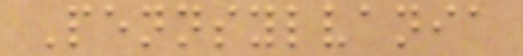Pennsylvania
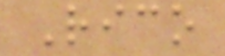Rico
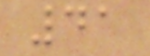41
